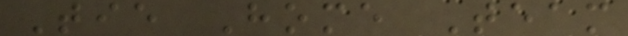Tie Home Team
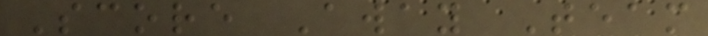Score Away Team
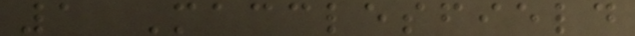1 Macclesfield
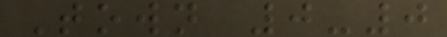Town 0-0
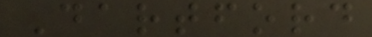Dartford
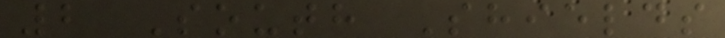2 South Shields
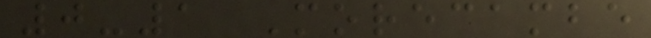0-1 Morecambe
